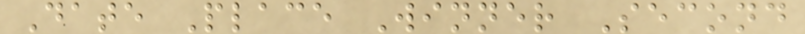Date Place Winner Second
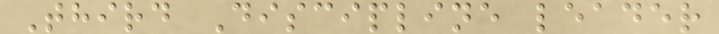Third Discipline leader
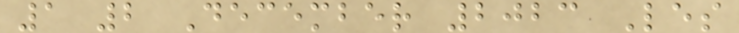1 2 December 2023 Les
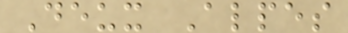Deux Alpes
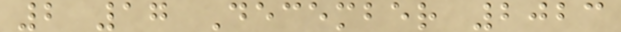2 17 December 2023
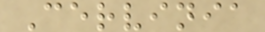Cervinia
